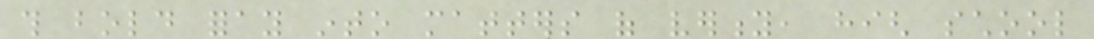this bold foray into matters of verity, high school
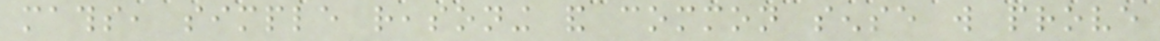maths, simple reasoning and common sense will prove
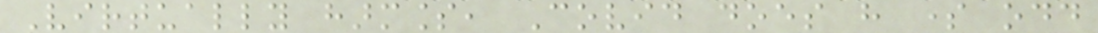Virtually harmless, Covid does have some odd
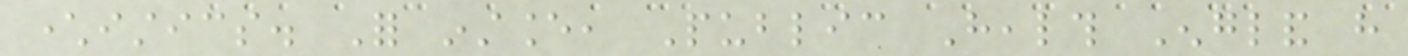characteristics. For instance, Public Health England have
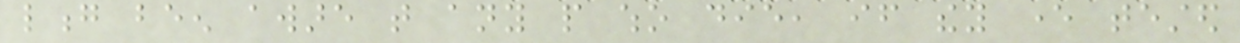long been aware that any people who die, if they ever tested
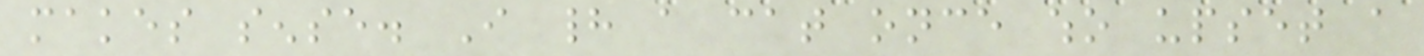makes sense. I had a cat once who upset a
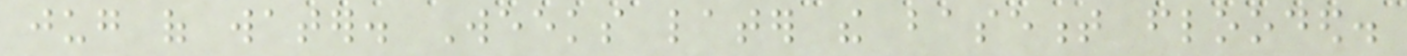jug of water. Weeks later the basement flooded.
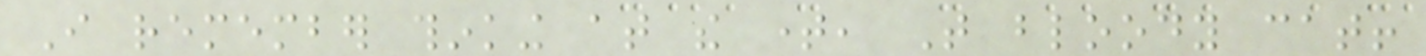I remember thinking at the time, That bloody cat!
